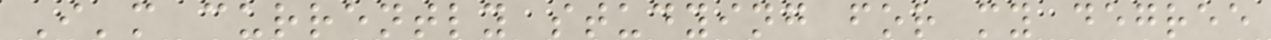I'm currently studying for my degree
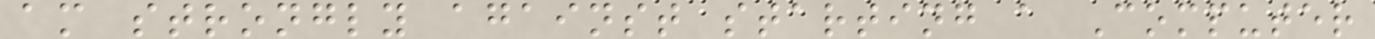am strongly against starting a Computer
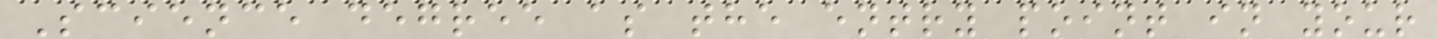Science degree as the entry point in your
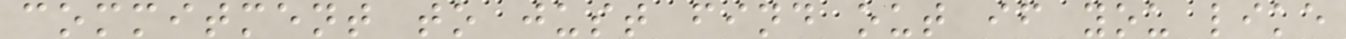commitment to just find out if you like
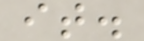it.
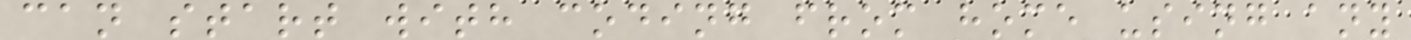can start with coding from home using any
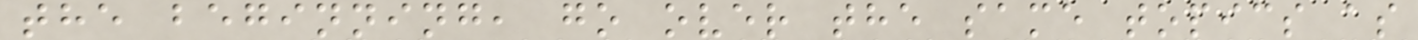the beginning, go over the same topics as
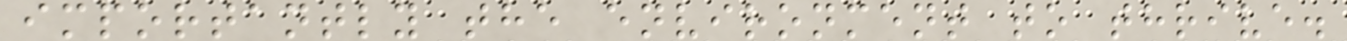importantly the environment to thrive.
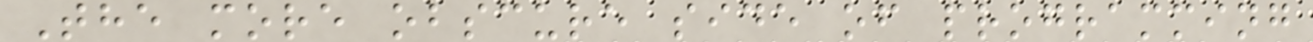The more obscure side of programming
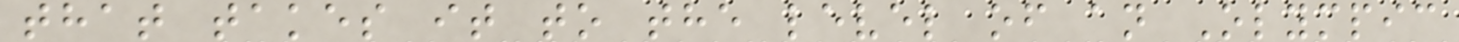that takes it to the level of an Olympic
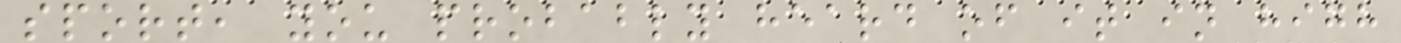sport, you probably heard of it in high
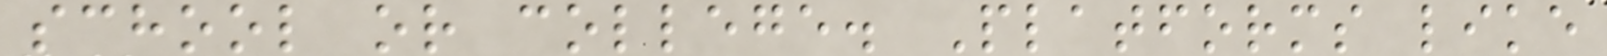school or college. Platforms like
